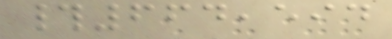#664,594
